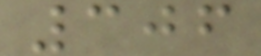306
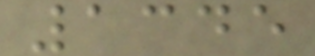1345
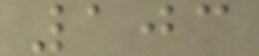103
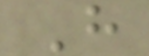H
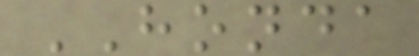HONDA
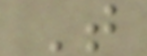T
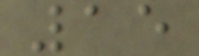15
